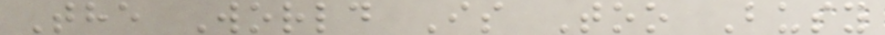The World Is Too Busy
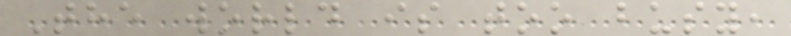The world is too busy,
